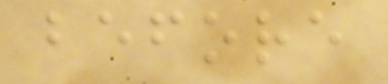before
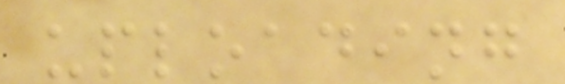uploading
